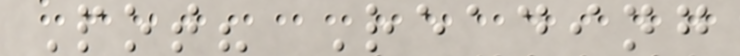Pot? Reading
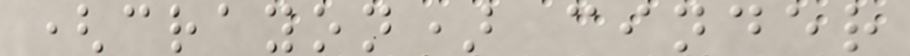(crayon) cinder
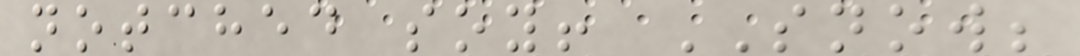notched soy! SNOW;
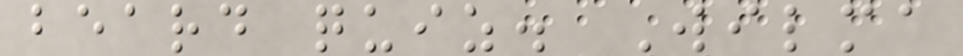beard quiz. Wilma
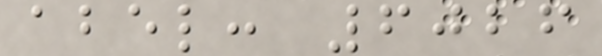abel: 6026
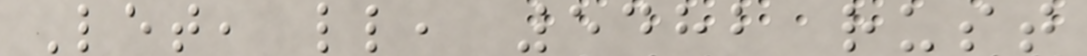Let, ll, 5482 rust
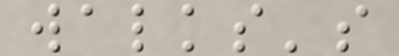walks's
